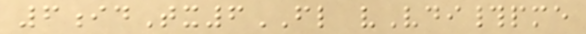6idTx6FL vVdi#pme
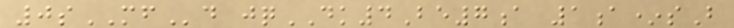0sMFd jqDK4Be7a 1a*sB
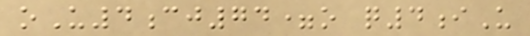oU4cj74=o q4iU
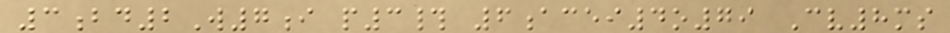3bd2W7i p3# 6acei4o79 Cv8ms
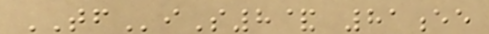TFiS8& 81ee
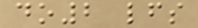do2 lfs
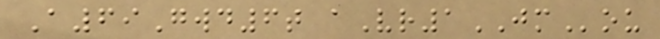A69Gwd6t aVr1JMou
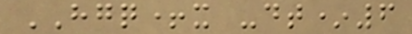HGQ+x -dt*6
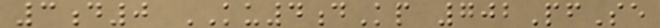3d0 KU4dKp 702PfSe
